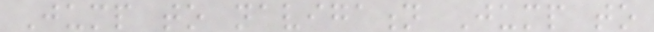Jump to navigation Jump to
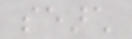search
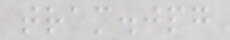tram.jpg
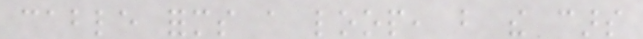cable forms a loop, but the cars
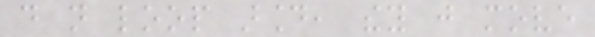do not loop around, they just move
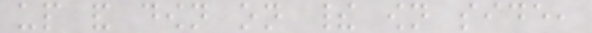up and down on their own side,
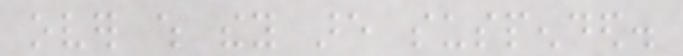over which they are suspended.
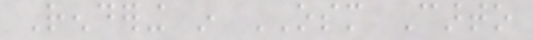Rendering in OSM Carto
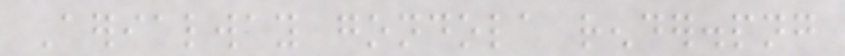Aerialway gondola render.png
